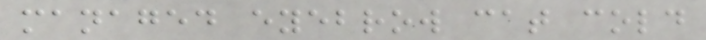managed eyebrow cat cold
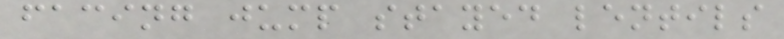facing jump stayed lentils
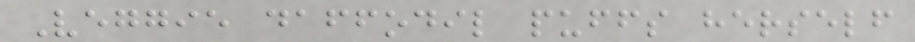Veggie daffodil puffs herself
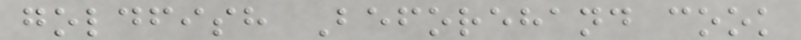goldfish Beforehand cook
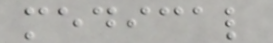medical
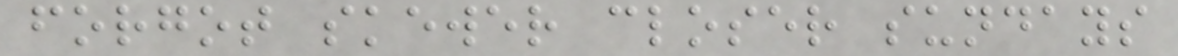forgot skewer closer sundays
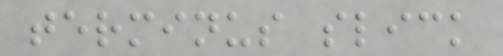terminus slick
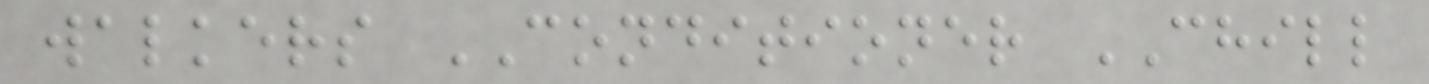walkers CONDITIONER CHILL
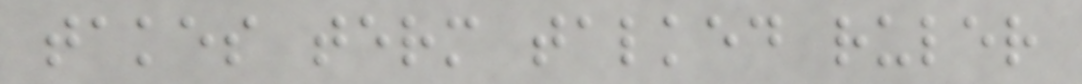takes term talked ruler
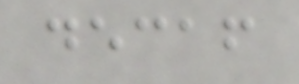decaf
